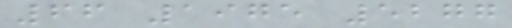66 1975 5277
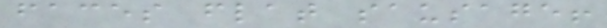faces flat sausage!
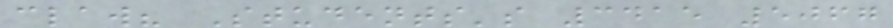claw? Students's 3415 5067
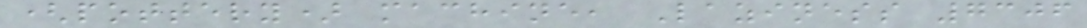(pottery) machine, Laziness 7306
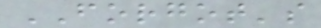FORGOT's
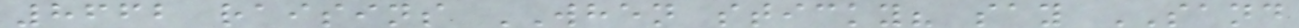8662 raisins WHEN sticky? say SAND
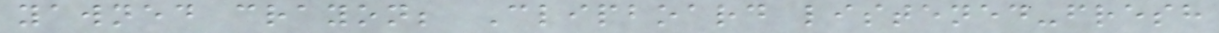yawned crayon; Clipboard listened-fresh
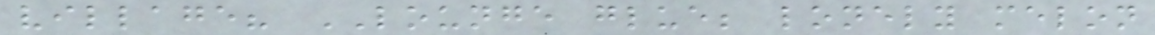village? LOUNGE glue; lonely melon
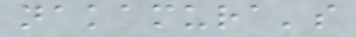nakamura's
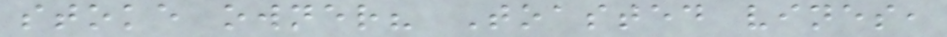stoke owner? Toasted vines,
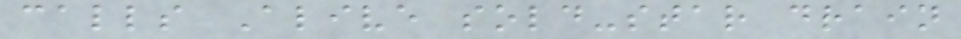calls Alive sold-star drain
